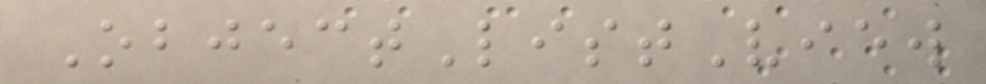ObjectListView
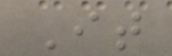It
